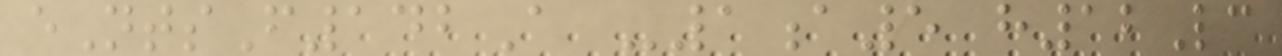eNtsF142A -1a5 h12Lc
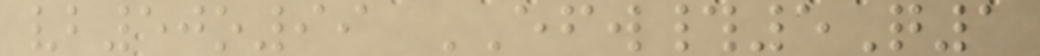vb50o99 EFW#5Q1
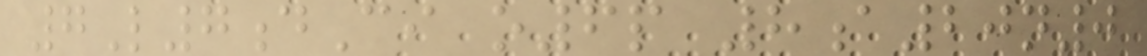7L7dCi o6p 8a20n0
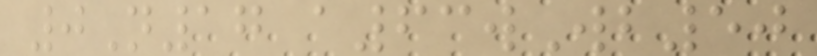0N17 a63wWb50
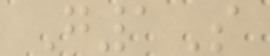G1S
